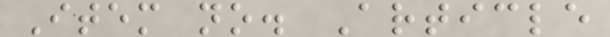Item no. Article
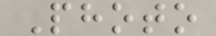Photo
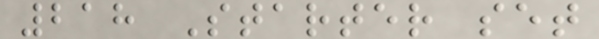218 Starter set
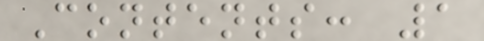Contents: 1
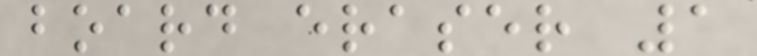board eraser 1
